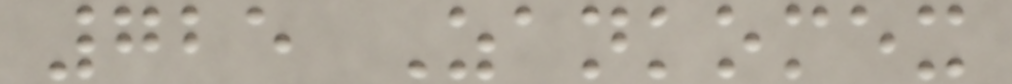725 Zankomex
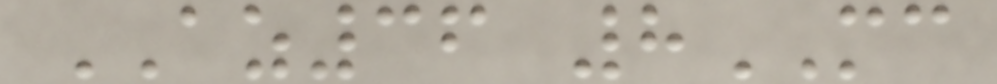AZ36 8MC
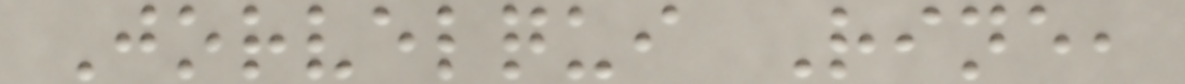Jorvelqui Rine,
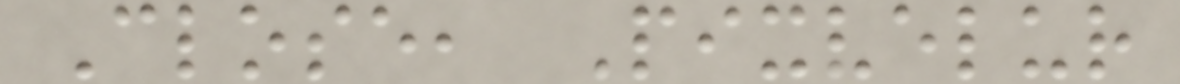Close, Pixvelur
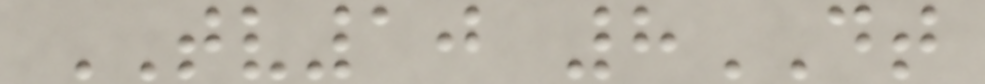TV10 8DT
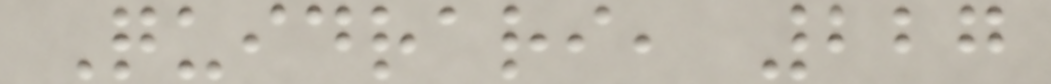Quidrari, 227
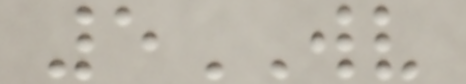5WV
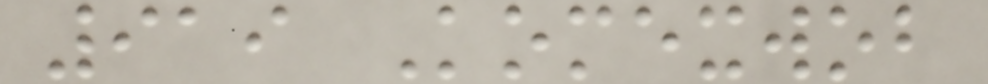919 Komexwob
